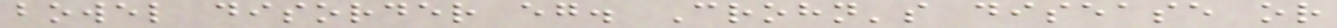bowel disorder eg. Crohn's disease or
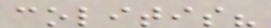colitis?
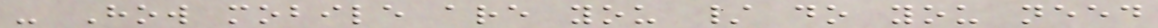- How mobile are you / do you need
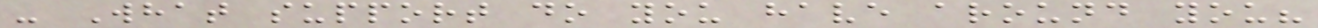- What support do you have around you?
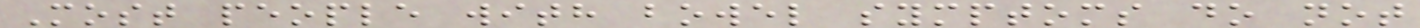Most people with bowel symptoms do not
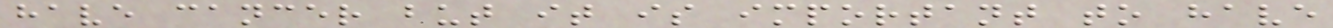have cancer but it is important to have
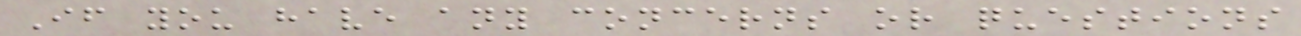If you have any concerns or questions
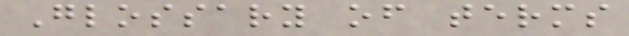Glossary of terms
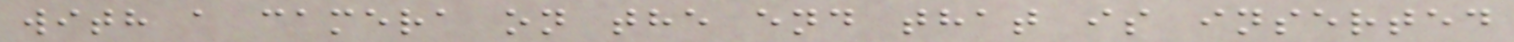with a camera on the end that is inserted
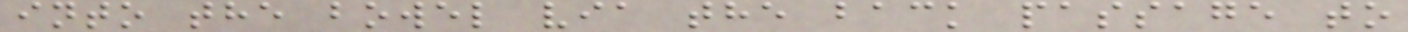into the bowel via the back passage to
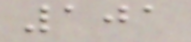101
